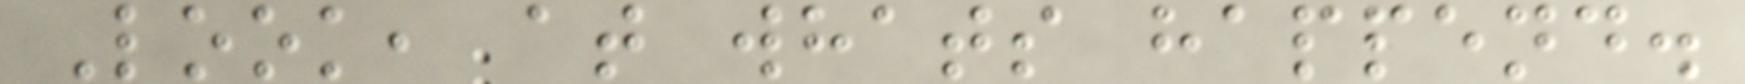Look, at whats happend.
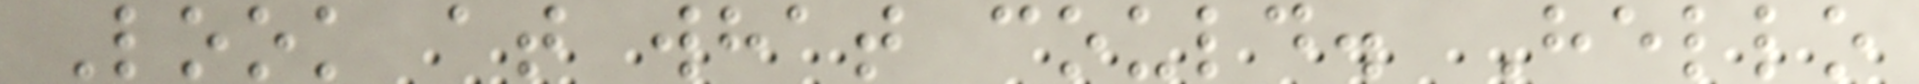Look at what could. Hello
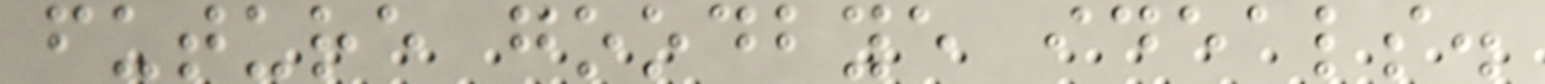future goodbye ideals.
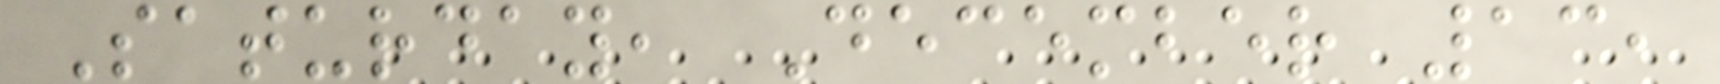Saturday, December 13,
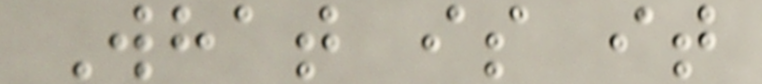What is it
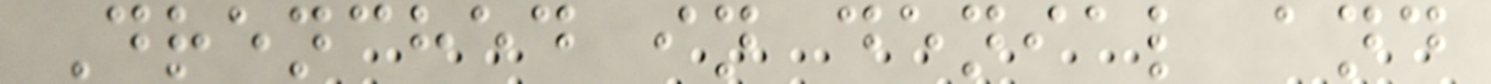Drenched in denial and
